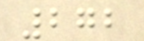272
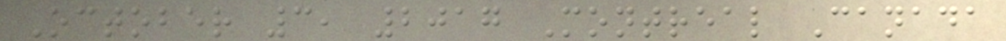October 3, 2017 Montreal Canada
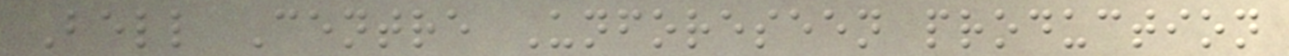Bell Centre Unforeseen production
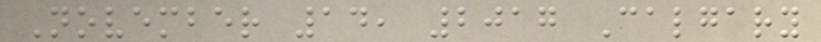November 14, 2017 Calgary
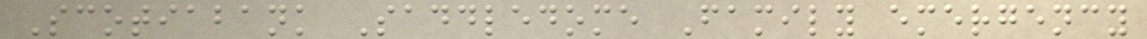Scotiabank Saddledome Family emergency
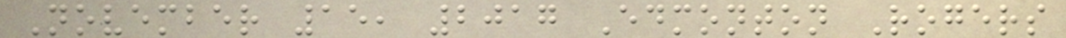November 15, 2017 Edmonton Rogers
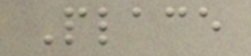Place
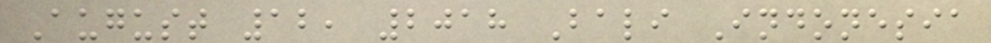August 12, 2018 Bali Indonesia
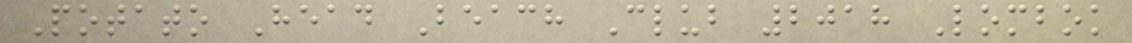Potato Head Beach Club 2018 Lombok
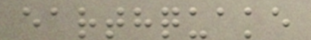earthquake
